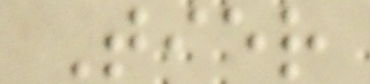Tier
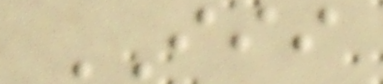III
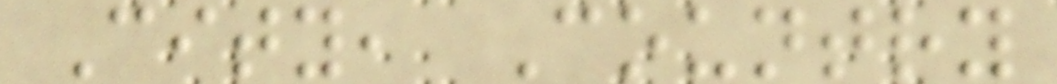City, Country
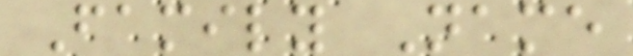Family Name
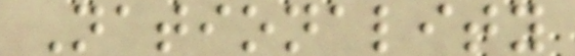Nationality
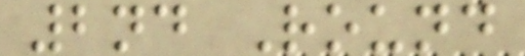2nd Round
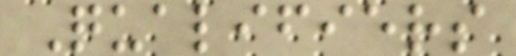Qualifiers
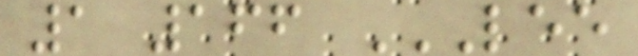1 166 LEE
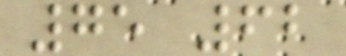75 62
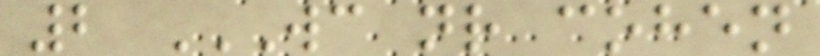2 WC NR COHEN
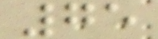75
